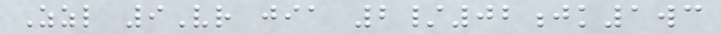Zzl 9Vr jia 2/02jk1wc
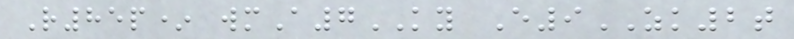R85p* wmA7KY E9ZK2t
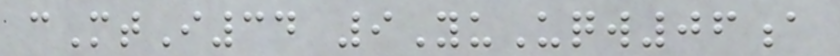cMtI34 9YuUqw06a
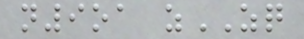n9oa zZQ
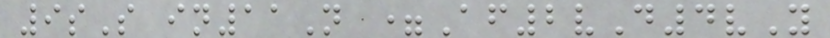9sS in11N =Af2vD4vY
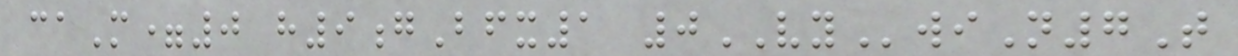caM=0 h9gBfx1 0VYwiN7T
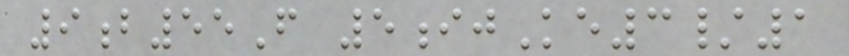9b55F 5ijKe3/1
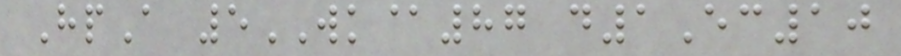HpA 5WK@87 d1Ec10
